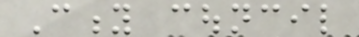City council
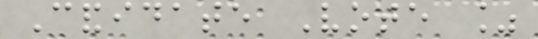Candidate Vote %
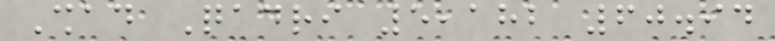Shad Qadri 5,182 60.94
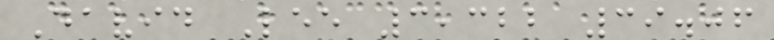David Lee 3,322 39.06
